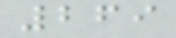269
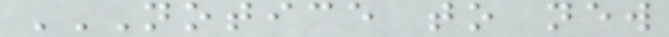NOTICE TO NEW
